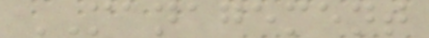MANAGEMENT
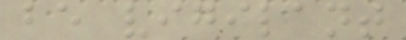be vigilant
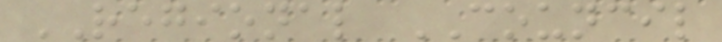REGIONAL COUNCIL
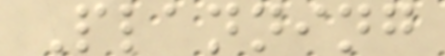Planning
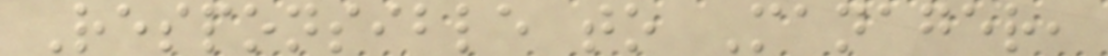Responsible to Manager,
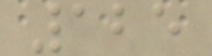125
